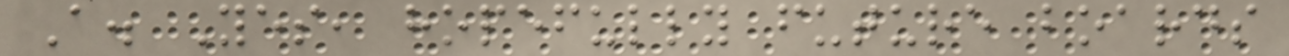A. Yes, hopefully future boards
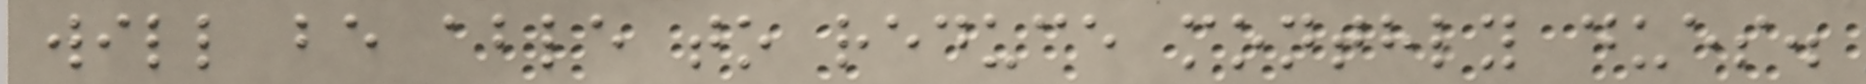will be able to reduce monthly dues.
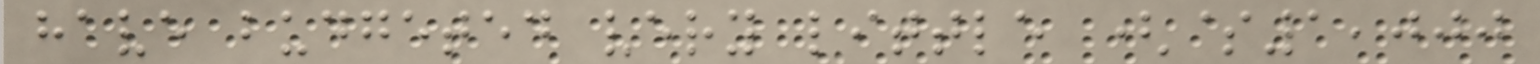have budgeted very little ($1,000
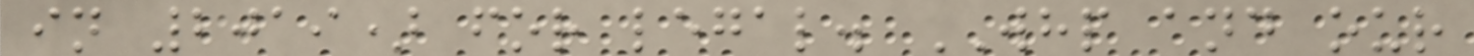in 2019) for legal. WHP and our
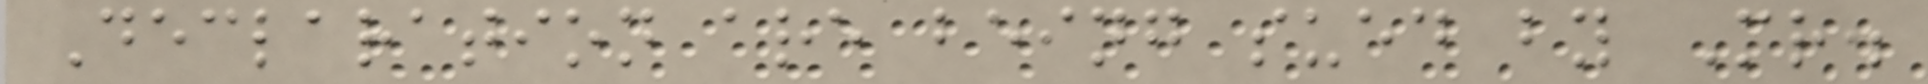Declaration are being sued by Mr.
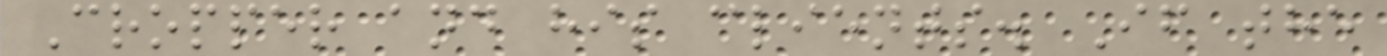Cropper and his clients. If the
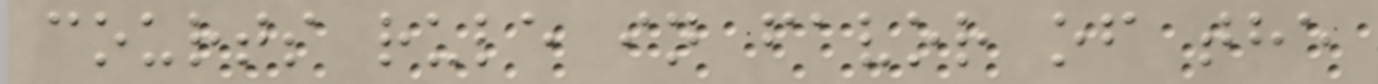courts rule in favor of the
